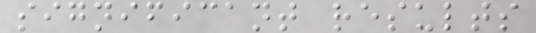significant results
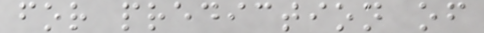for prediction of
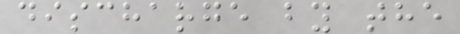discharge by the
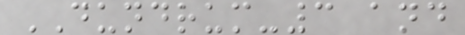DUNDRUM-3 and
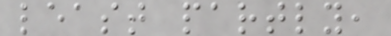least partly,
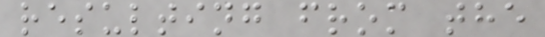resulting from the
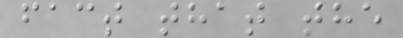fact that the
